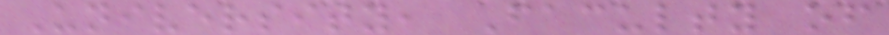University, Faculty of
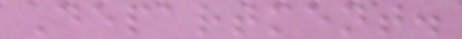Department.
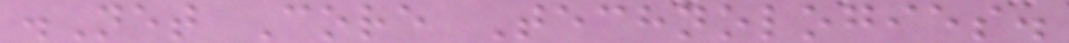.Net Core Technologies.
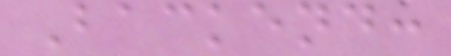Backend:
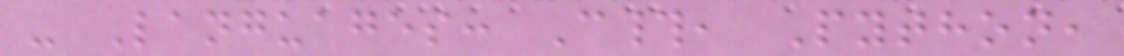- Languages: C#, Python,
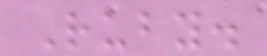Ruby.
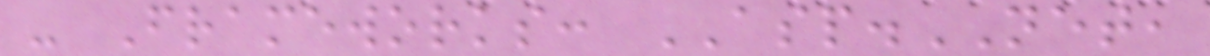- Frameworks: ASP.NET,
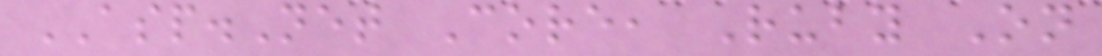ASP.Net Core, Ruby On
